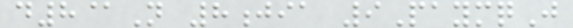d8@N 8jia 9PaymqJ
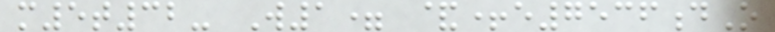m5t32- W1= &+e7536dO
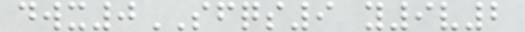dwx0SFQS9 y9v2
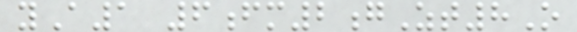yA1 6fm2gZt8O
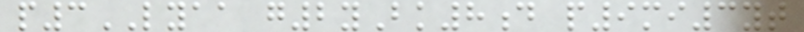p3LYAA g2yBk8d p9mi3yt
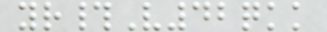yr#V42qkk
